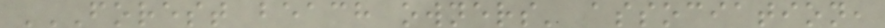FOREST BEACH OWNERS' ASSOCIATION,
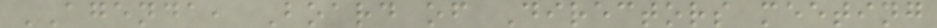AGENDA, Board of Directors meeting
